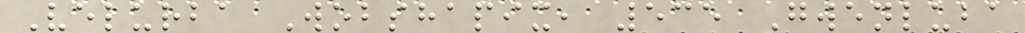Velurba Wobshapix, 535 Gwenluba
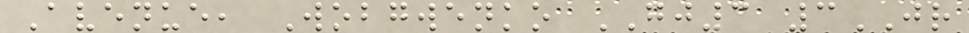Avenue, Wobgwenko GJ3 3JR
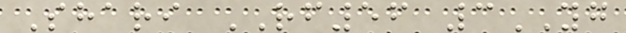Shari RF56 3YG
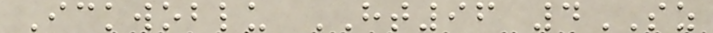Ickwoblu HT96 4SZ
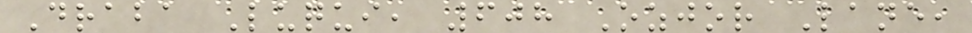Draba Luqui, 608 Ozjor Lane,
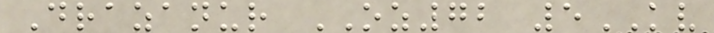Drazanur OZ72 5KV
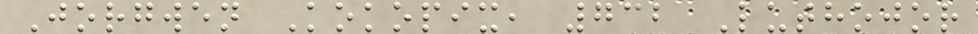Jorgwen Kokopix, 732 Luthojor
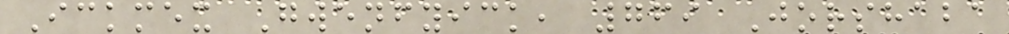Ickmex Gwenfyick, 769 Jorshaba
